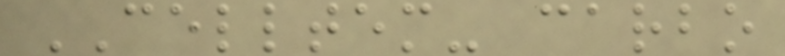CELLTEM- carbo
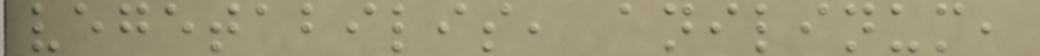vegetabilis, anilinum,
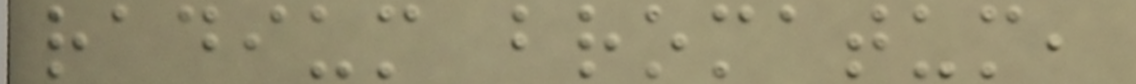radium bromatum,
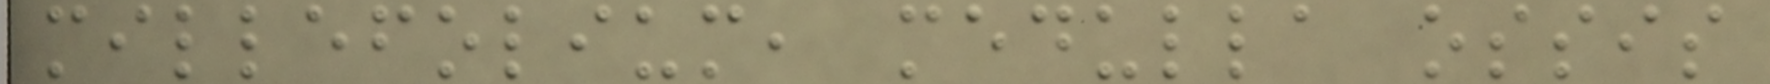millefolium, medulla ossis
